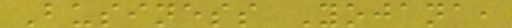Business Yojana,
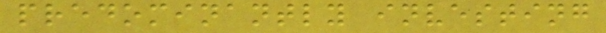predominantly investing
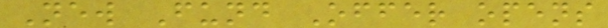New Fund Offer opens
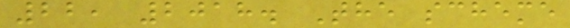22, 2018. The scheme
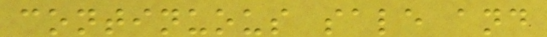continuous sale and
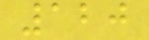120
